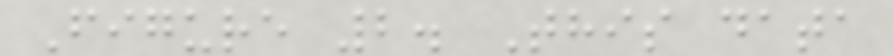Figure 2. This data
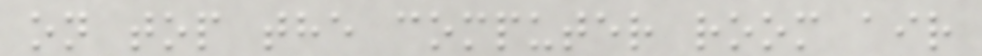on top the computer room air
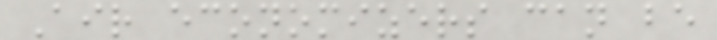Air economizers can be
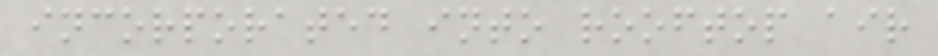incorporated into rooftop air
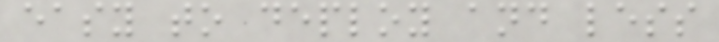easy to deploy and less
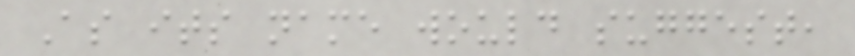As its name would suggest,
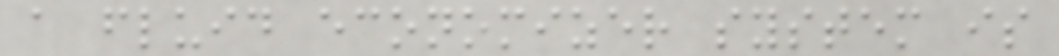a fluid economizer system is
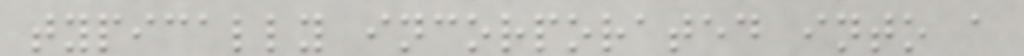typically incorporated into a
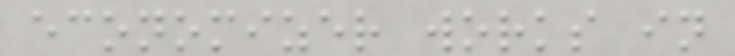economizer works in
